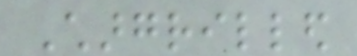Chargrilled
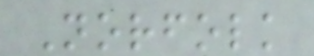Norfolk
